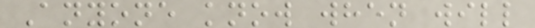Anyone know when will
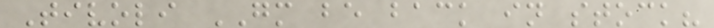Tivoli GM be back in stock?
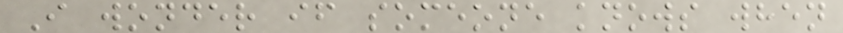I wonder if someone knows when
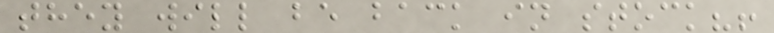they will be back in stock?!
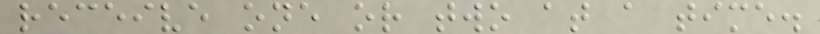receive one or two at a time.
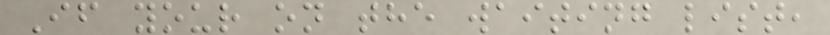If your on the waiting list,
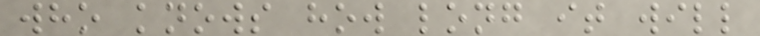who knows how long it will
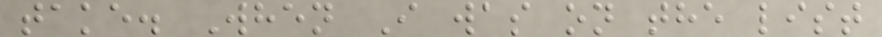take. When I was on the list
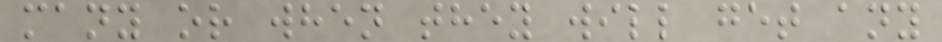many or when they will get any
